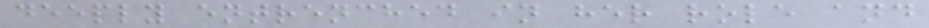deeply entrenched in her role and
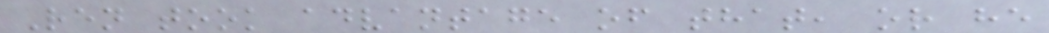Ren took advantage of that, or he
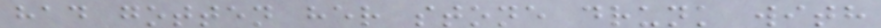had gotten her stone drunk with
